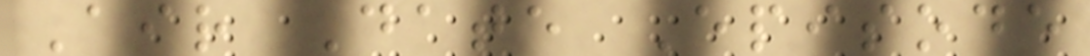Air Date Episode
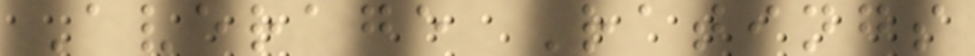Average Ratings
